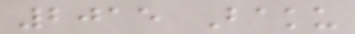2015 Baku
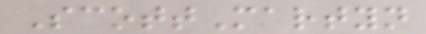ScottMartyn
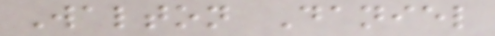Walton Daniel
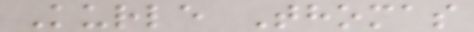Kurle Thomas
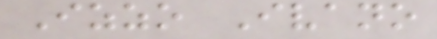Izzo Ivano
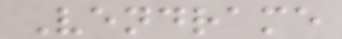Vendrame
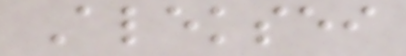Aleksei
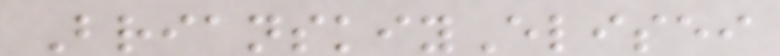BrianskiyElisei
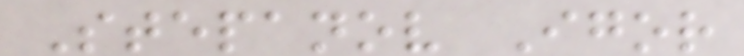Stepanov Igor
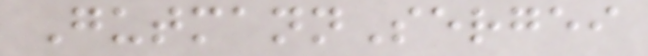GutmannSergei
